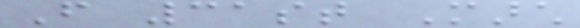From 31st March
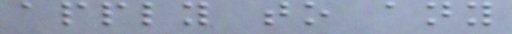apply to any
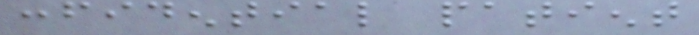confidential patient
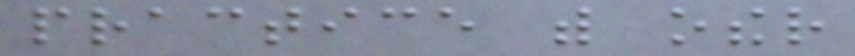practice with other
